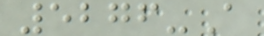5276-A
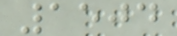1504
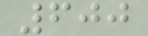600
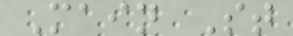Main St
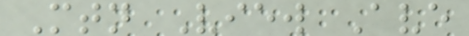Mtn View Ave
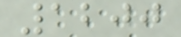1200
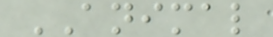ANIMAL
